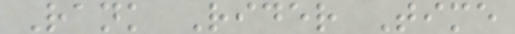Rank Rider Time
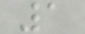1
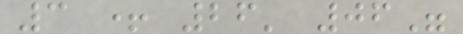3 + 26' 06"
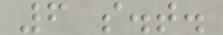6 s.t.
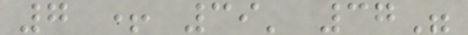7 + 39' 37"
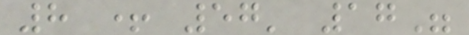8 + 57' 17"
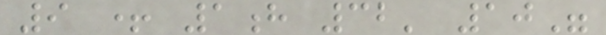9 + 1h 32' 10"
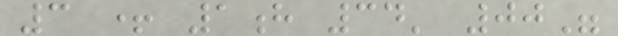3 + 1h 34' 00"
